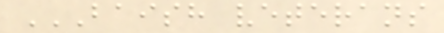BAISH VETERANS
